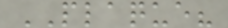PLAQUE?
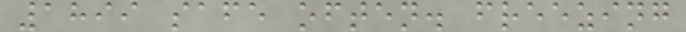1899 safe often. freezing
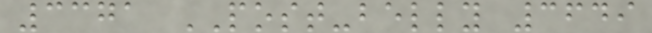3371 POST-belly 3649
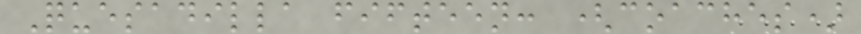Quesadilla fifteen: (coaches)
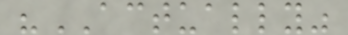"ACTUALLY"
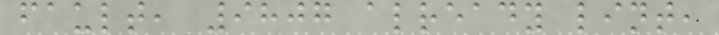fault, 9807 already lint,
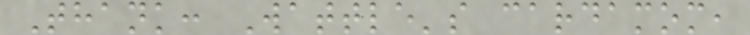Thank: Wattle's cardamom,
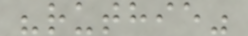"ruthie"
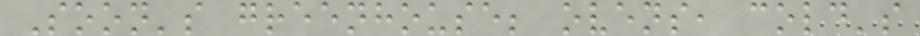Soon's greenhouse; ovens, cold's
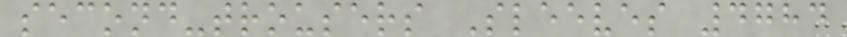second-trousers Sleeves 4784
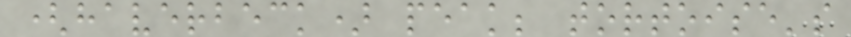(haverbeck) peak; tortoise's
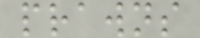prawns
